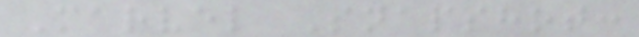Marvel Snapshot:
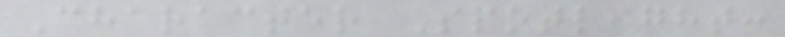Character Spotlight:
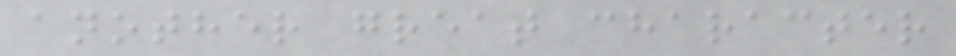another great character
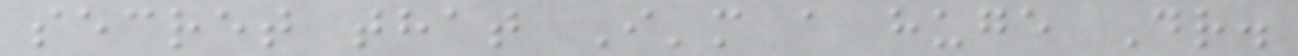secret that I'm a huge Dr.
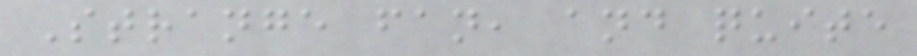Strange fan, and quite
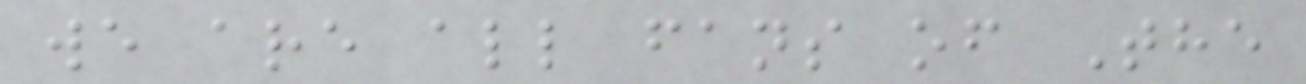we are all fans of The
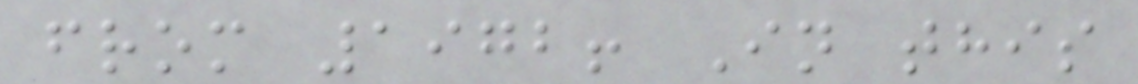from 1972! In this
